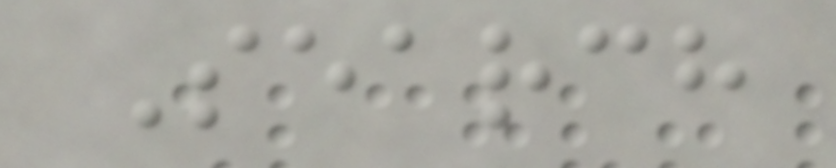Search
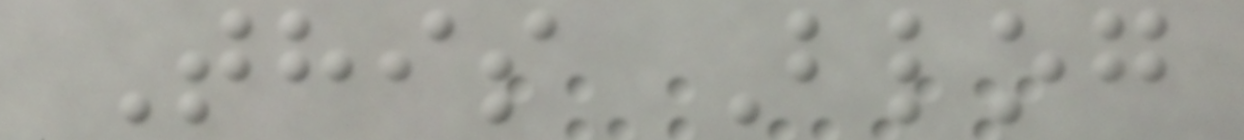This Blog
